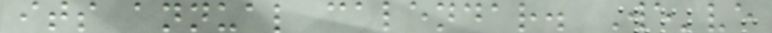its annual calendar. We've
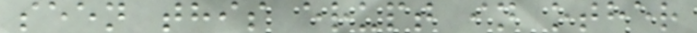seen this erupt in other
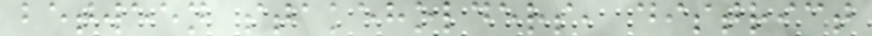between stakeholders, district
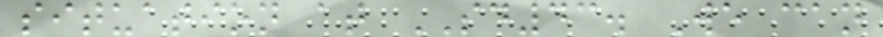situation at SD43. We can
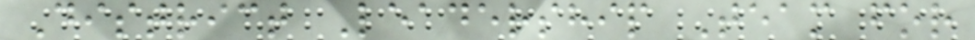District Leadership Team for
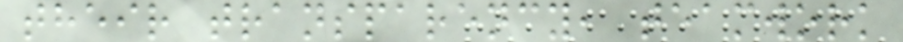their transparency, teamwork
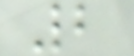2
